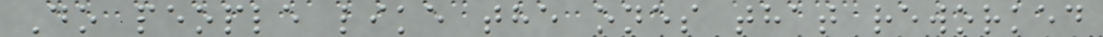Do people like the ones that reworked
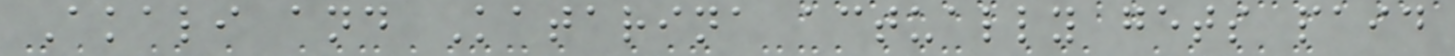Akali and Katarina actually gets paid
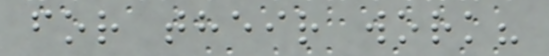for their work?
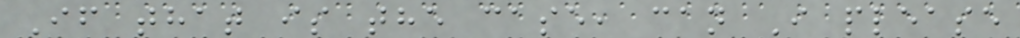If that is the case, can I please
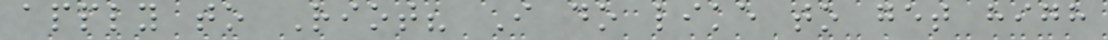apply to Riot? I do like to get high
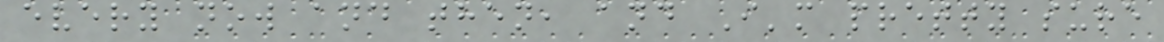every now and then, and I'm pretty sure
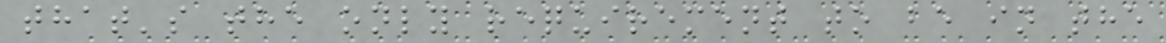that's the only requirement to be in the
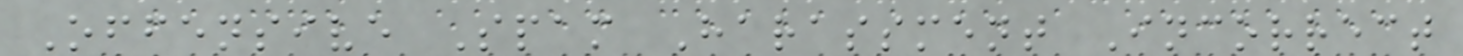Offensive Spam Harassment Incorrect
